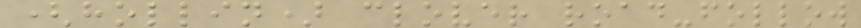(hollin) clover road-follow
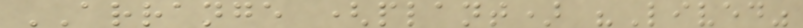ARRANGE (plant) "Lived"
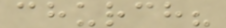church?
